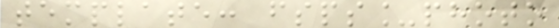template: fsps_photo
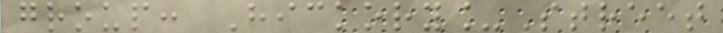group: Hickory_Street
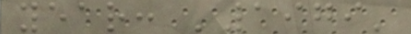year: '1979'
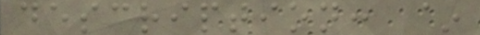description: ~
